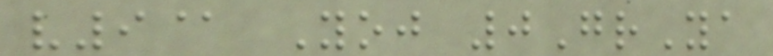v9@ Yoj 0GrYa
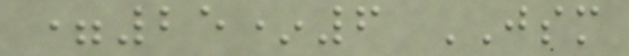=25*6 JSM
